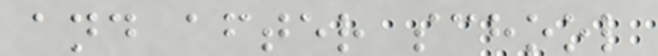and after school
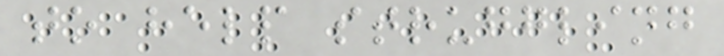to help struggling
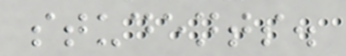students.
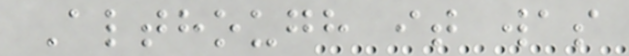Although it was
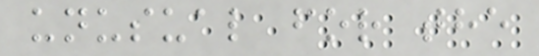unusual for the
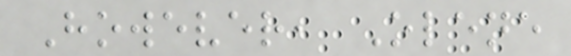However, Olene
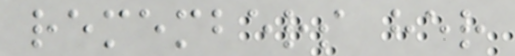remembers her
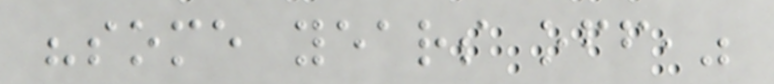"some years off,"
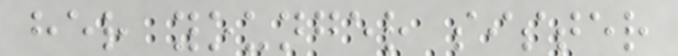her younger sister
